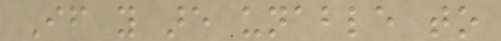If you are unable to
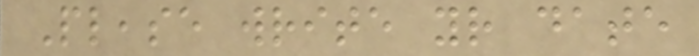Please write your date
